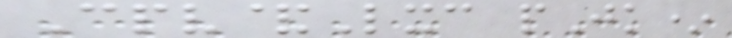Cpv&Lxc pJk*
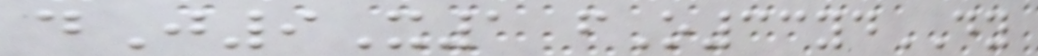dJ9X1 fO33ydDY
